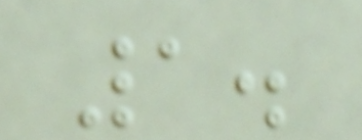1.
